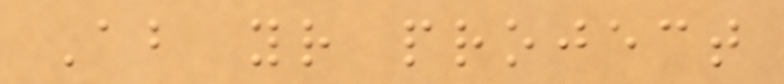About your project
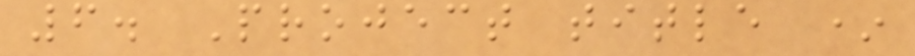6. Project title *
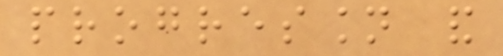progression and
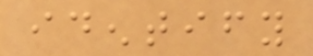identify
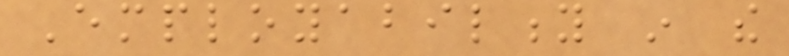Employability in the
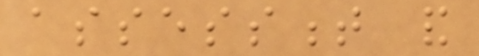assessment and
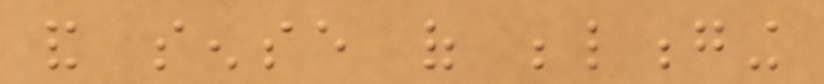and sense of belonging
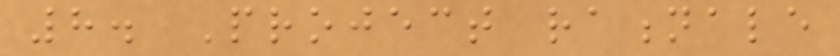8. Project rationale
